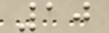10
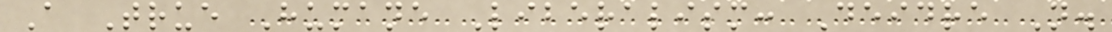A True Humane Liberalism: Deidre N.
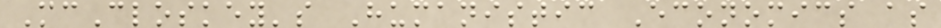McCloskey's Humanistic Economics as
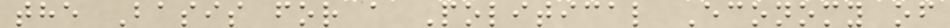the Basis for a Political Economy of
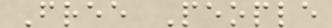Free People
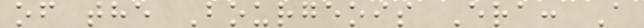of the Bourgeois Era: A
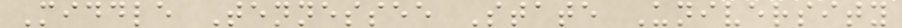Middle Tennessee State University
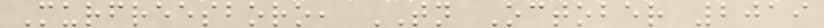Murfreesboro, TN October 2019
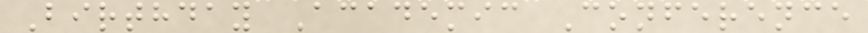Birthday Academic Conference
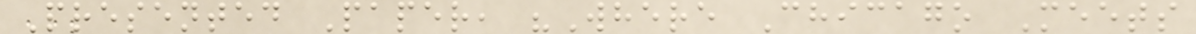Presented Paper, "Where Chicago Meets
